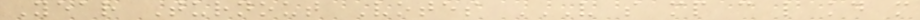Year Turnout Votes V S MP C L KD M
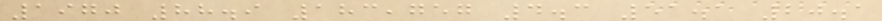1970 88.9 183,757 4.3 51.1 20.1
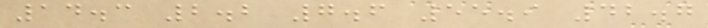14.3 2.2 7.6 55.9 42.7
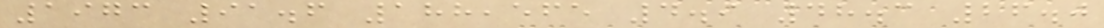1973 91.6 188,565 4.9 48.3 26.0
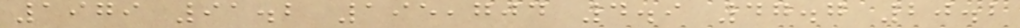1979 91.2 195,704 4.9 47.7 20.2
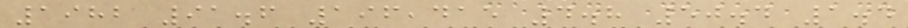1982 91.6 196,415 4.8 50.4 1.4
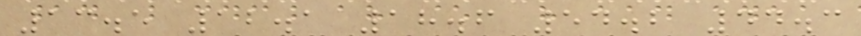13.5 12.1 18.6 54.2 44.3
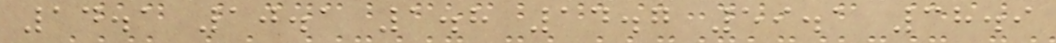14.1 10.1 1.8 14.7 59.1 38.9
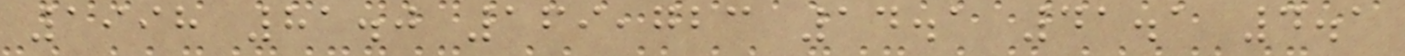1998 81.0 169,723 14.1 41.1 4.1
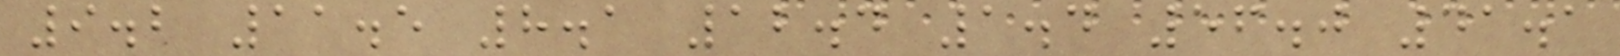9.2 11.5 8.1 12.4 1.4 56.0 41.1
